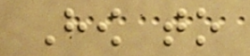How to
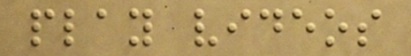play videos
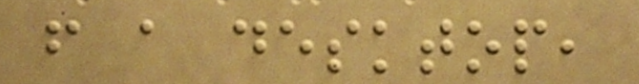from a desktop,
